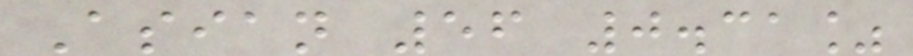Asian 56 0.31%
